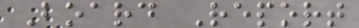Board Report
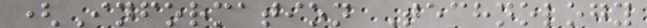(Information Technology
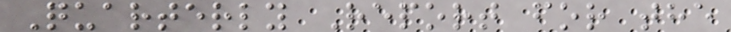Quarterly Report for the
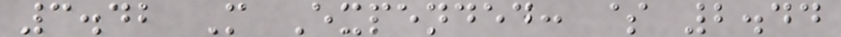3.42 M Expended: $ 2.44
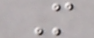M
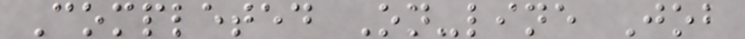Completed On-line Job
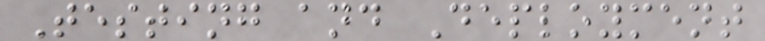Testing and Deployment
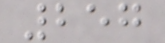257
